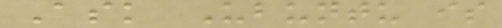Ask Ubuntu is
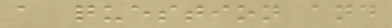a question and
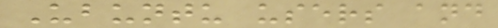Ubuntu users and
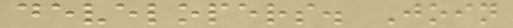developers. Join
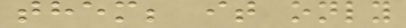them; it only
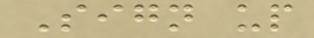Sign up
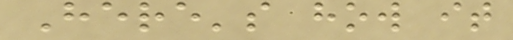Here's how it
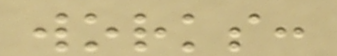works:
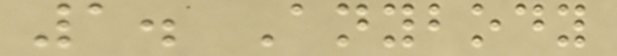1. Anybody
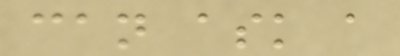can ask a
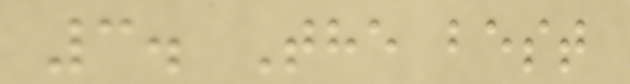3. The best
